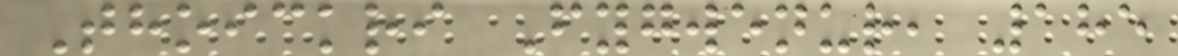Thoickri Fygwenur, 185
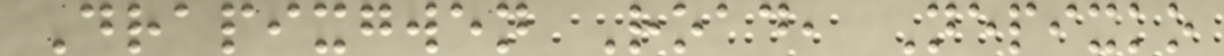Drapixgwen Road, Nepixko
